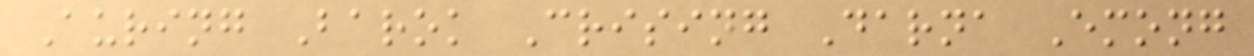Auring Barok Crising Darna Emong
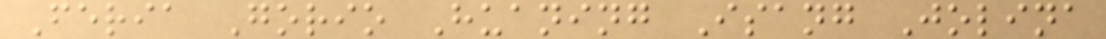Feria Gorio Huaning Isang Jolina
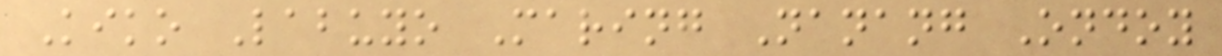Kiko Labuyo Maring Nanang Ondoy
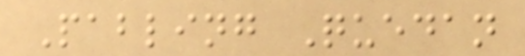Pabling Quedan
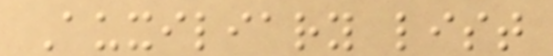Auxiliary list
